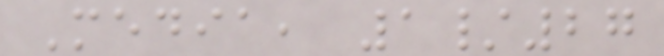Media, 1/27
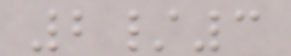2/3
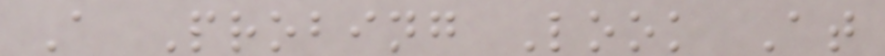A Probing Look At
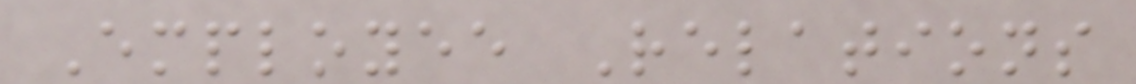Employee Relations
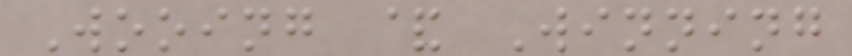Wooing & Winning
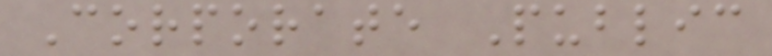Corporate Public
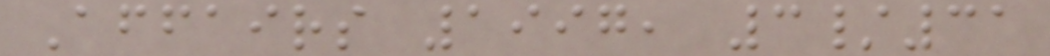Affairs 1997, 3/31
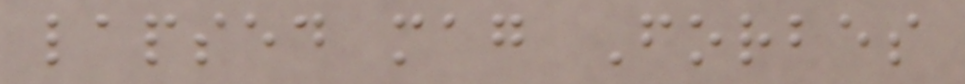lapsed mag Forbes
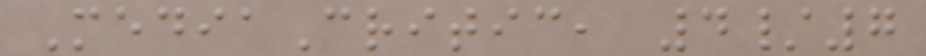MediaCritic, 4/7
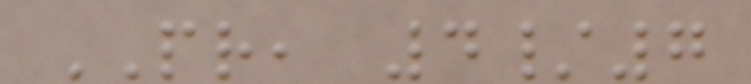PR, 4/7
